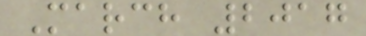March 2017
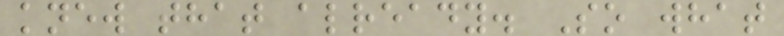knew that already. So what
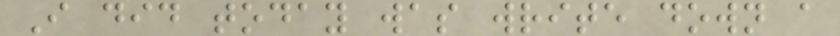I did today was write down a
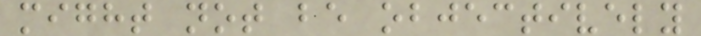might not be objectively
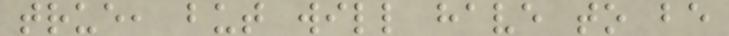true, but will have to be
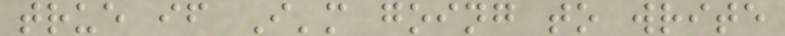true if I'm going to write
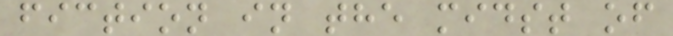fiction in the midst of
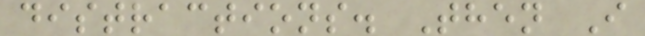distractions. Then I
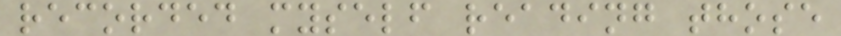recorded myself reading those
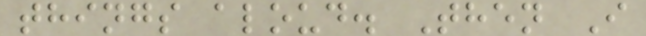things aloud. Then I
